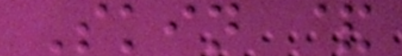Skin &
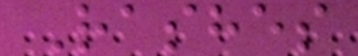Rashes
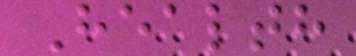Health
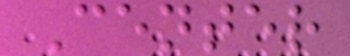Center
